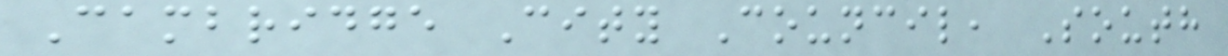Cambridge City Council, South
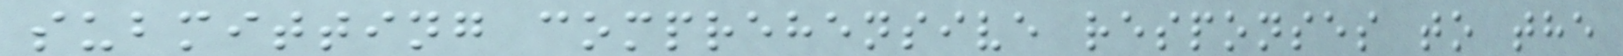submitting comprehensive responses to the
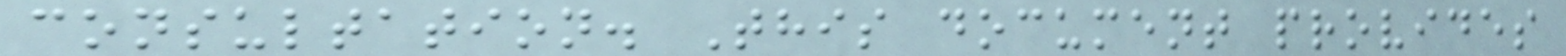consultation. This document provides
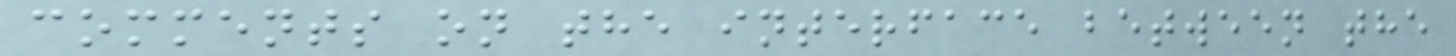comments on the interface between the
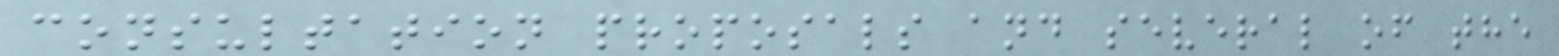consultation proposals and several of the
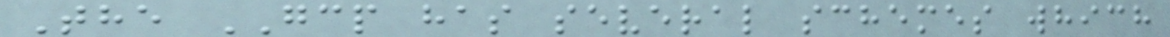The GCP has several schemes which
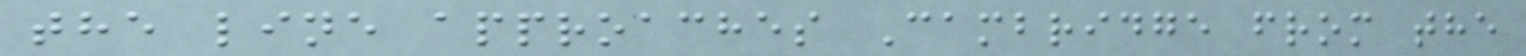the line approaches Cambridge from the
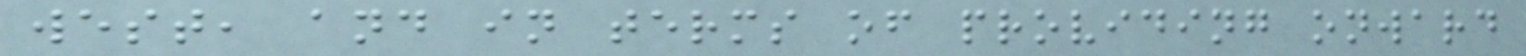west, and in terms of providing onward
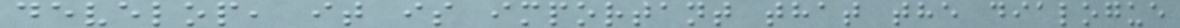develop, it is important that the dialogue
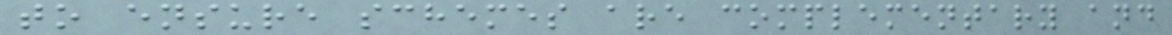to ensure schemes are complementary and
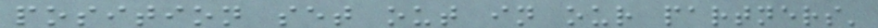position set out in our partners'
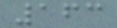163
